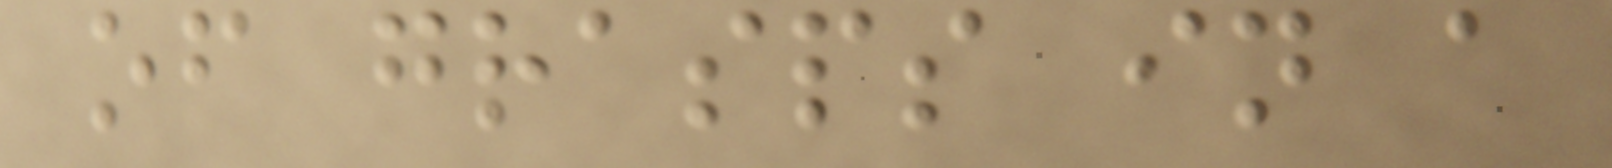of grasps in a
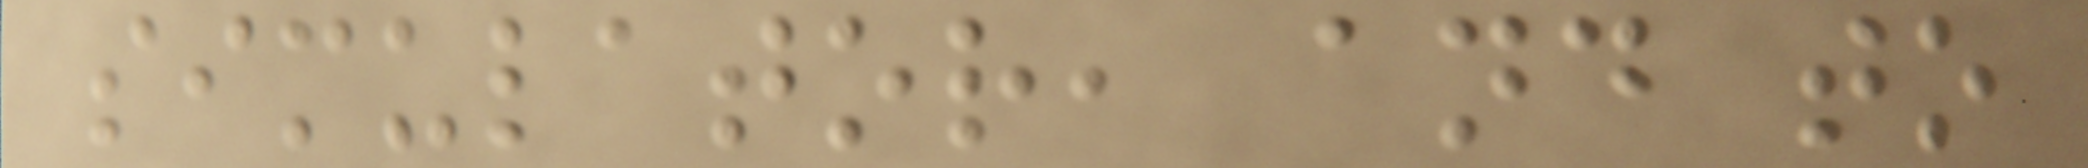simulator, and to
